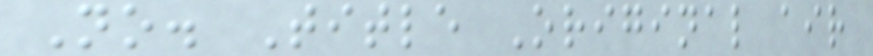No. Title Original air
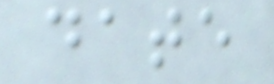date
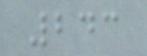243
